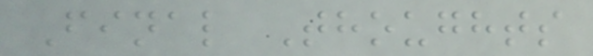Final Thoughts
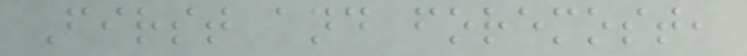First and foremost,
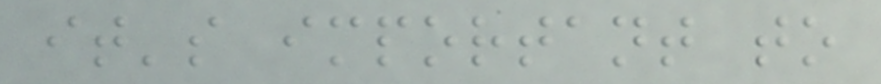it's important to
